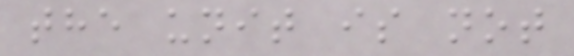the unit is not
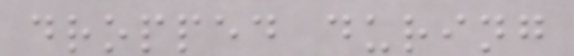dropped during
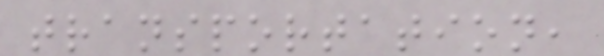transportation,
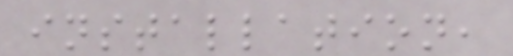installation,
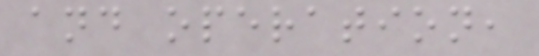and operation,
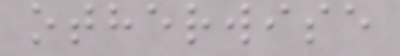otherwise
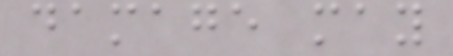damage may
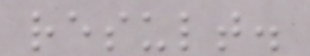result.
